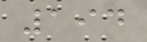194
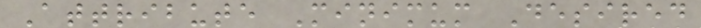Attribute Minimum Desired
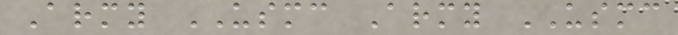Army USMC Army USMC
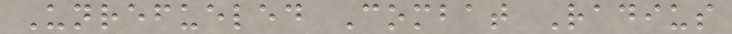Unrefueled Combat Radius
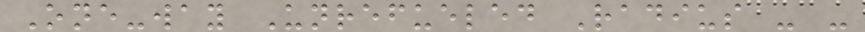One-way Unrefueled Radius - -
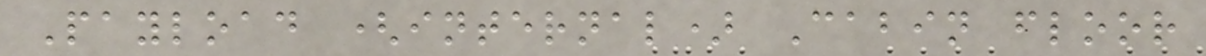Payload (internal) Cabin floor
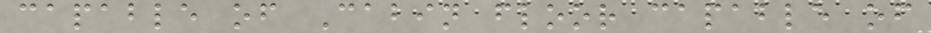capable of Cabin floor capable of
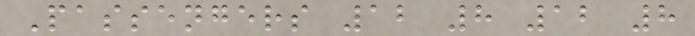Passengers 12 8 12 8
